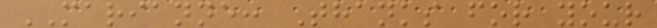MARIANNE: Thanks for your
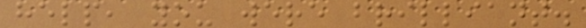help, you were brilliant.
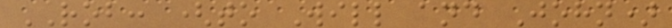ROB: (to Will and John)
